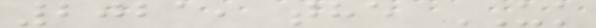2021, the UK
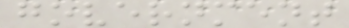government
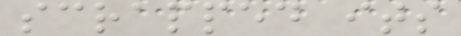scrapped its
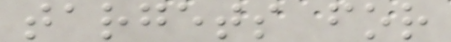targets for
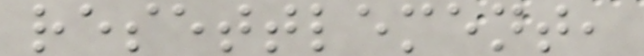resettlement,
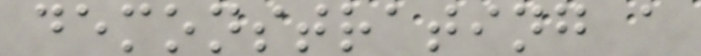demonstrating a
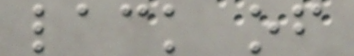lack of
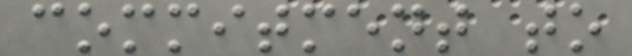commitment to
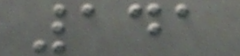141
